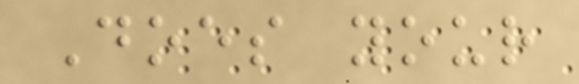Does your
